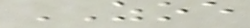ZOE
